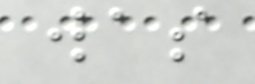was
